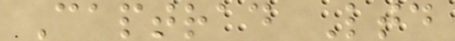Captrad Ltd
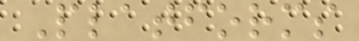Platforms
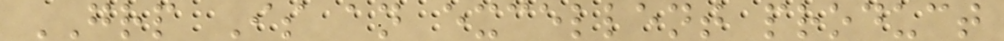GRP Is an excellent product
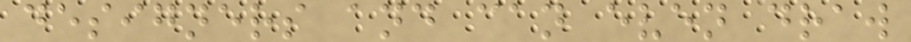designers and can even draw
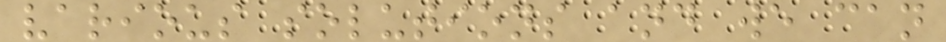various solutions and we can
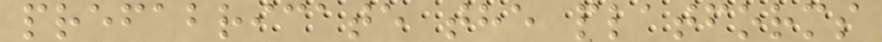prefabricate the platforms
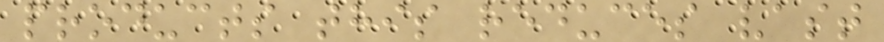products this reduces vast
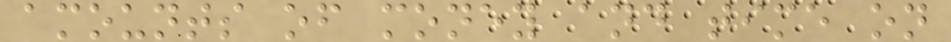amounts of money and time on
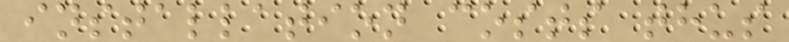installation costs thus
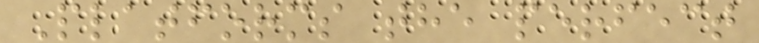Platforms the perfect
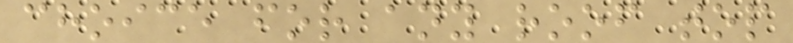choice for any roof top
